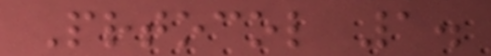Prtocol 1.
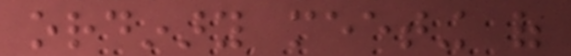ordinary meeting of
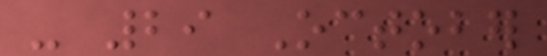- 29 October
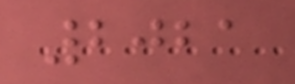2021
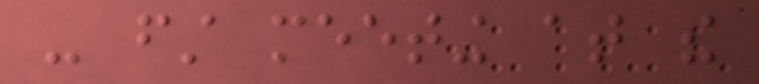- first meeting at the
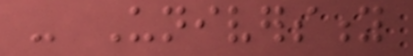- University
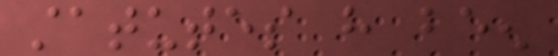statutes have been
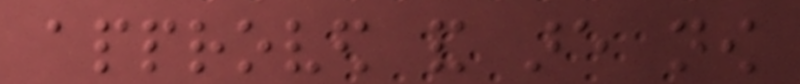approved and are now
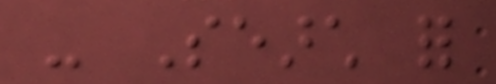- Search for
